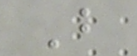But
